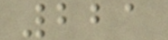221
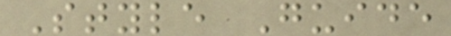Style Guide
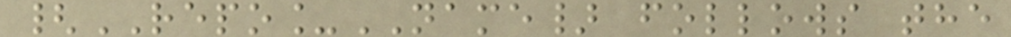{REPO_NAME} follows the
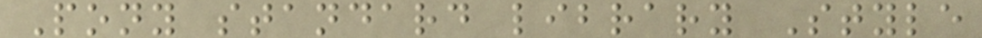Pony standard library Style
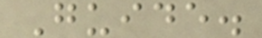Guide.
